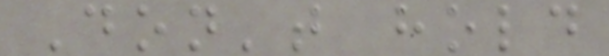Don't hold
